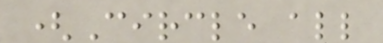(Circle all
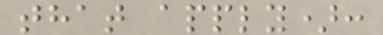that apply):
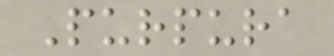Purpura
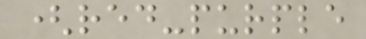(red-purple
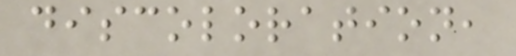discoloration,
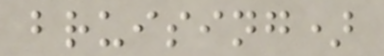bruising)
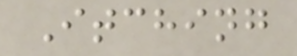Itching
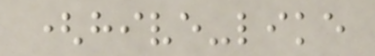(hive-like
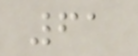61
